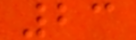23
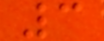3
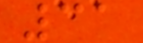31
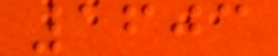1603
